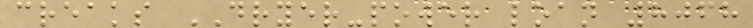creaks DRYER-power loan 8068
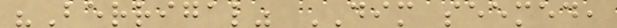"Berrigal" DIM seemed,
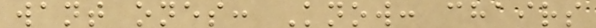want ones: Know: chairs
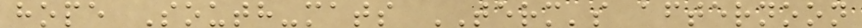hope South-mats TERM's afternoon
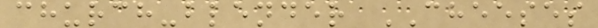church-blender CHEESES
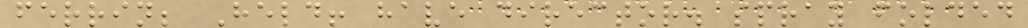ferrin; Held! have director. spray folded
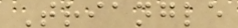Triangle
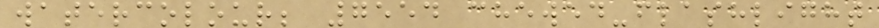watercolour; 7554 chewed-flashlight
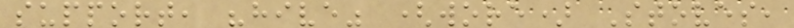support, "hive" (wore) Stoves,
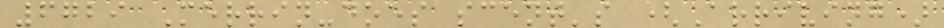6729 Merrin-does scent's (Arriving)
